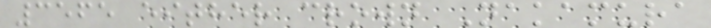3565 either crown Nakamura
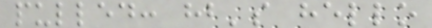pulled: hb's hello
